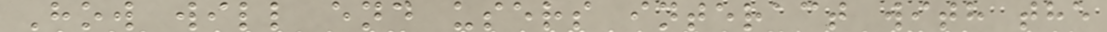How will end users interact with the
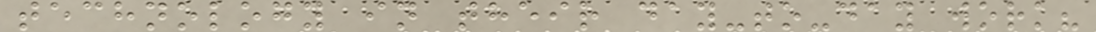technology in their day-to-day work?
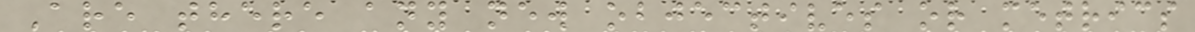Are there any new objectives or metrics
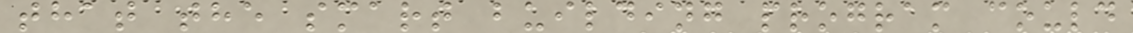that the smart building program could
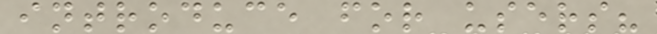introduce for users?
